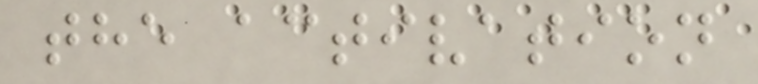the activation
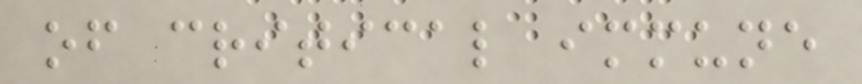of critical immune
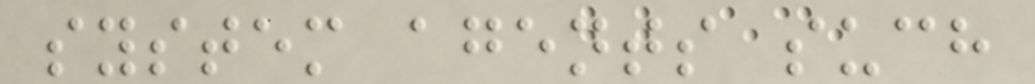system agents such
